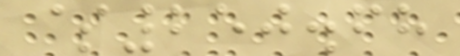$250.68
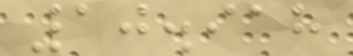10.918
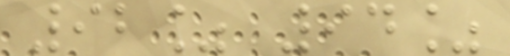92% 94%
